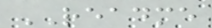README
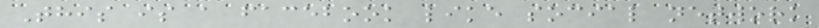This is a facebook like social network
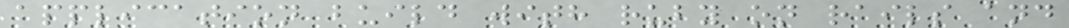application build with ruby on rails and
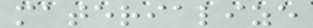materialize
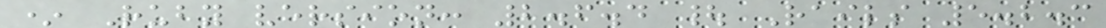* Ruby version: 2.6.4 | Rails 5.2.3
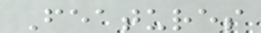Features
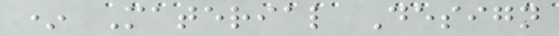* Material Design
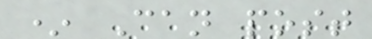* Can post
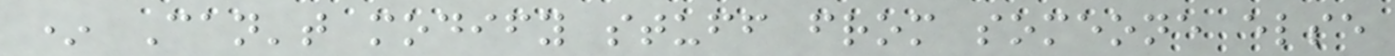* Can't modify stuff from someone else
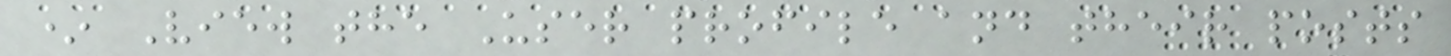* View the User profile and their posts
